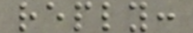reply:
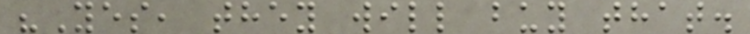"Yes, they will buy that.
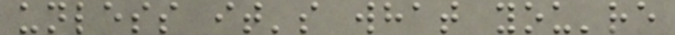unless it's what you're
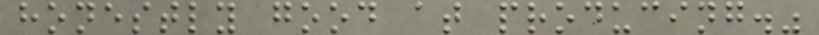honestly good at producing."
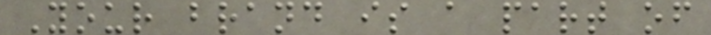Your brand is a part of
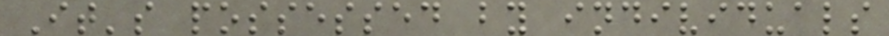It's possessed by individuals
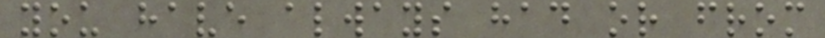you have always had or from
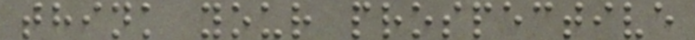think your prospective
